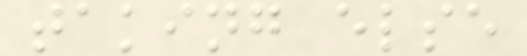taking else
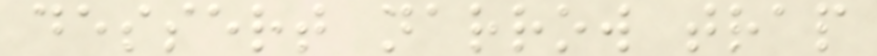dessert narrow trap
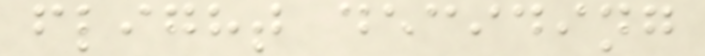flight deciding
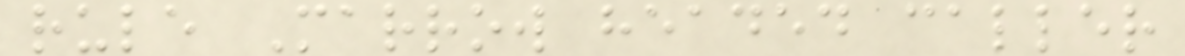rule Marrow headed caller
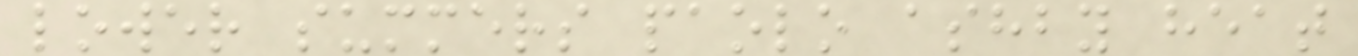lower summers paolo ashby heat
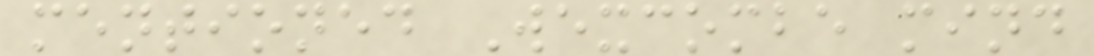mentioned Wexcombe mind
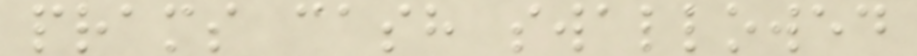prams cash swallowed
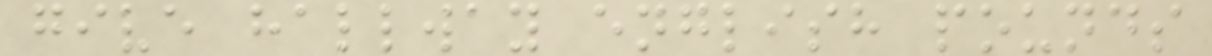give hallway english pounds
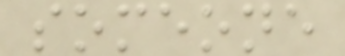someone
